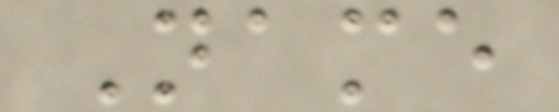Name
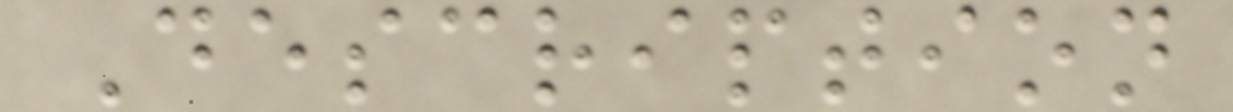Description
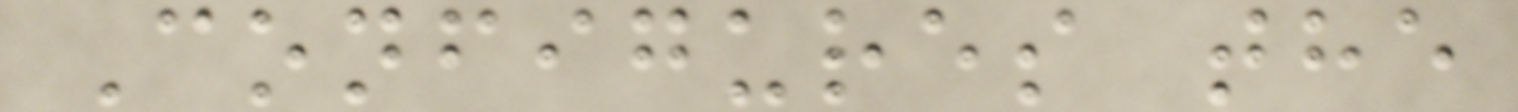Configures the
